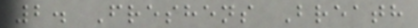2. Freshens Breath
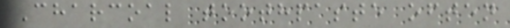Charcoal toothpaste often
